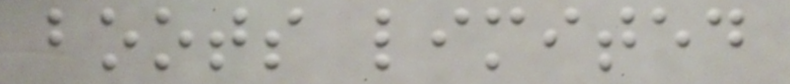boots limited
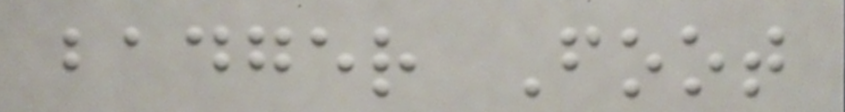badger Foot
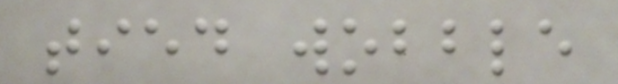tied wobble
